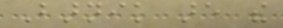Barnik are the
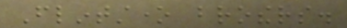Flintstone brothers.
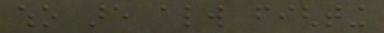who are always fighting
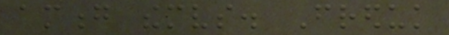among themselves. Freduk
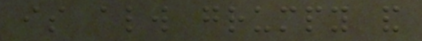is always grumpy and
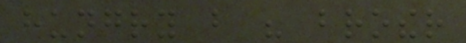hungry but his brother
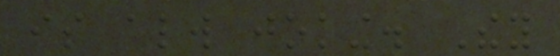is always joking. They
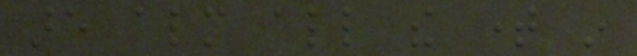are almost all the time in
